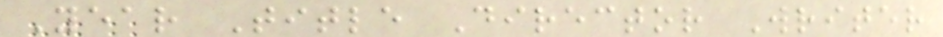Year Title Director Writer
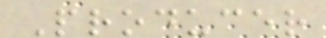Producer
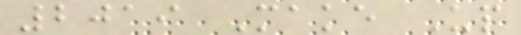2019 Make Up
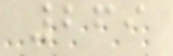269
